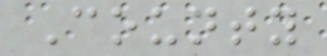County
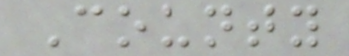County
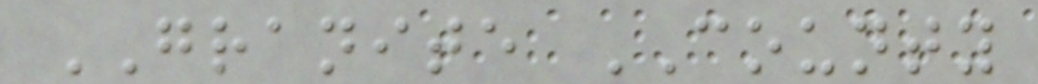GRANITE COUNTY
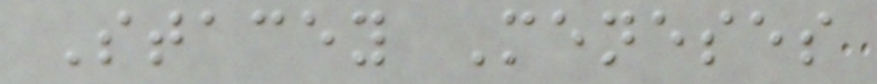Stacey Meneses
